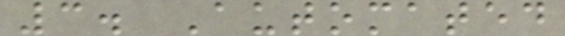3. Automated
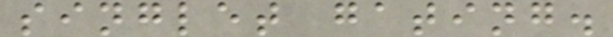singlet gating.
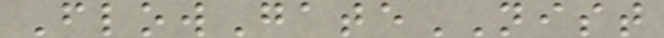FlowGateNIST
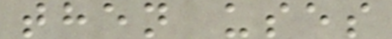then uses
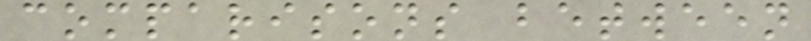comparisons between
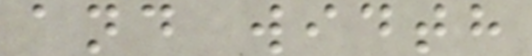and width
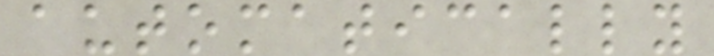automatically
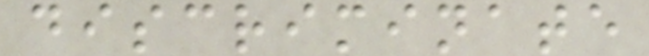discriminate
